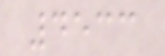4533
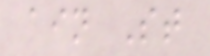ain St
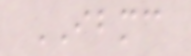IBMC
